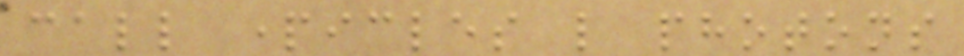call particles like photons
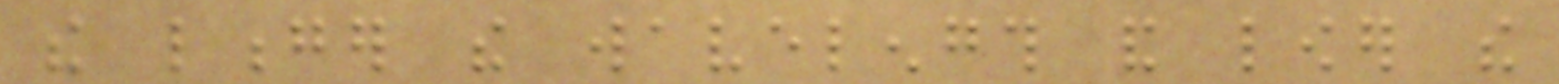the longer the wavelength and lower the
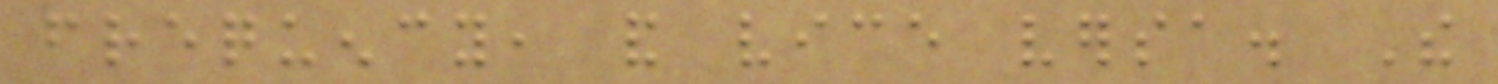frequency, and vice versa. The
